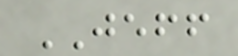JEFF
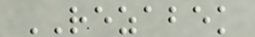REZABEK
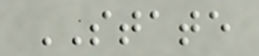STATE
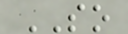SO
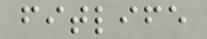fitlife
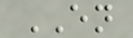EN
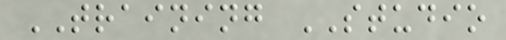TRAINING STUDIO
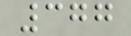377
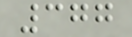377
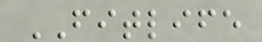FITLIFE
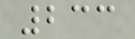233
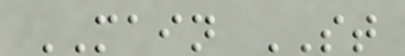MAIN ST
